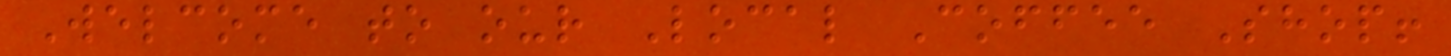Welcome to our Local Coffee Shop!
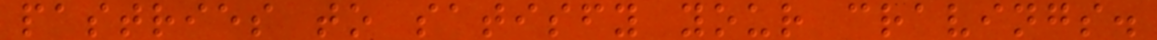pastries to satisfy your cravings.
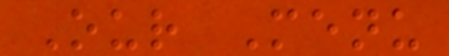Our Menu
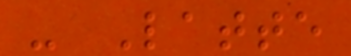- Latte
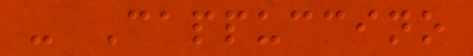- Cappuccino
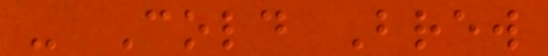- Cold Brew
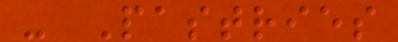- Pastries
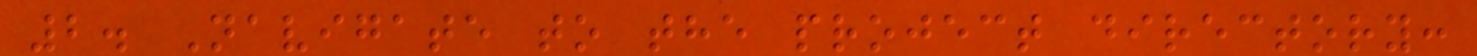2. Navigate to the project directory:
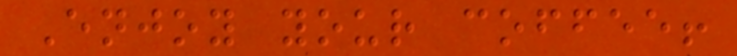Enjoy your coffee!
